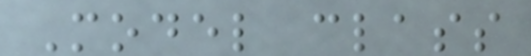Model class
